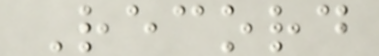Record
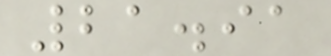21.91
